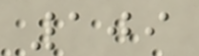109
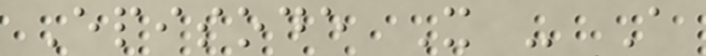Episode X - A
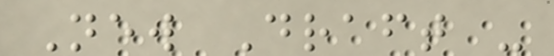New Draft -
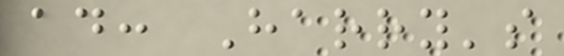ad: Harry's
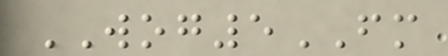WOG5FM
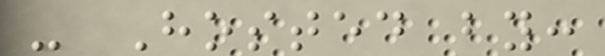- Hosted by:
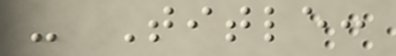- Title:
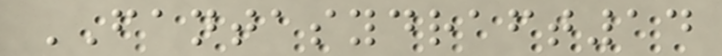FANTASYDRAFT14
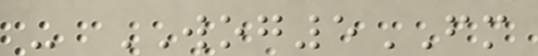- WOG5FM
